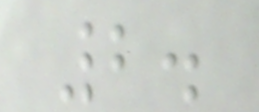2.
